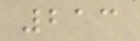213
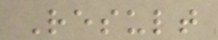Result
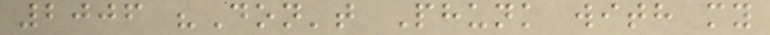2006 "Don't Phunk with my
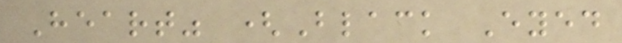Heart" (Black Eyed
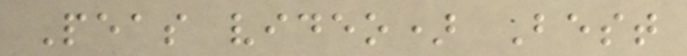Peas video) Best
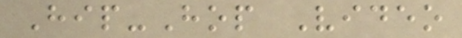Hip-Hop Video
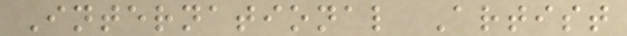International Artist
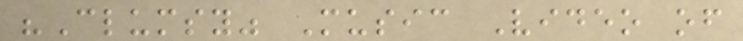"Clumsy" Music Video of
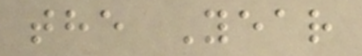the Year
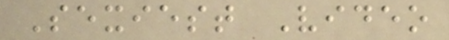Sexiest Video
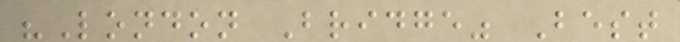"London Bridge" Best
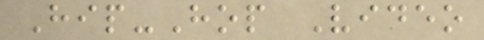Hip-Hop Video
